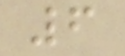6
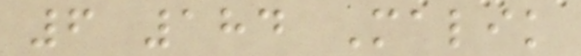6 184 Malik
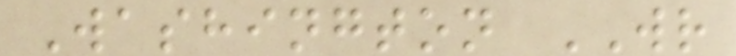Washington WR
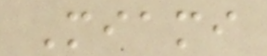Miami
